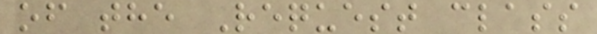of the Request class
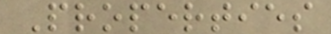Properties
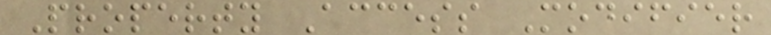Property Access Modifier
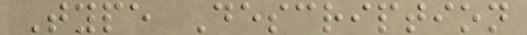Type Description
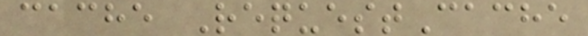cache RequestCache
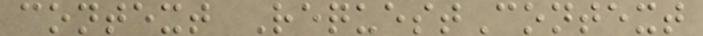context RequestContext
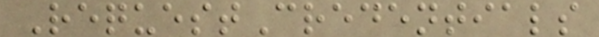RequestCredentials
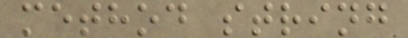method string
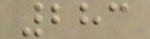283
